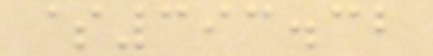$393.32
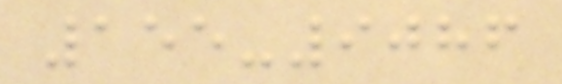155-9086
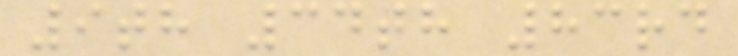9th 34th 83rd
